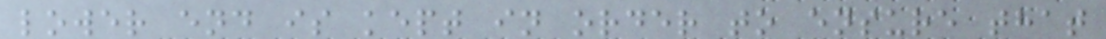lower end is kept in order to ensure that
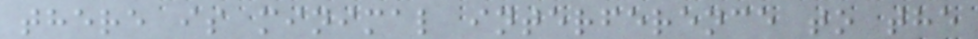there is minimal interference to the
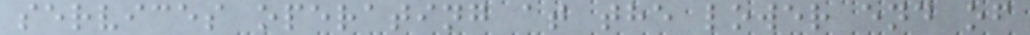services operating at the lower end of
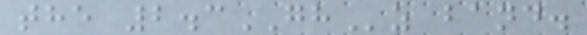the 2.3GHz band.
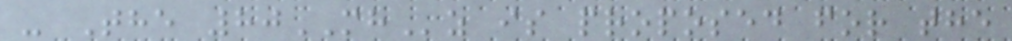- The 80MHz is proposed for the
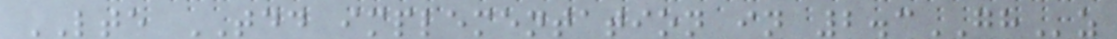LTE TDD implementation in 2.3GHz
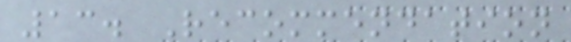13. Recommendation
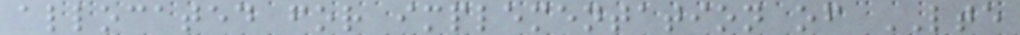allocated for implementation of LTE
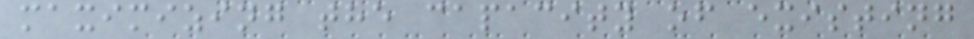maximizing the capacity of existing
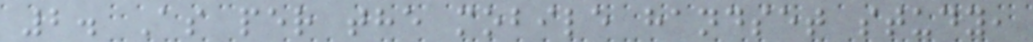2. As per the mobile handset study,
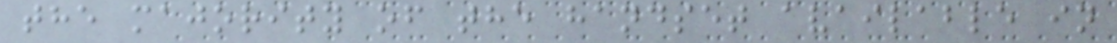the majority of the handset available in
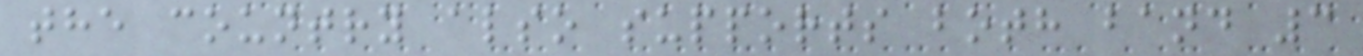the country also supports both band 3
